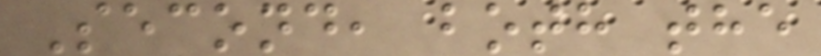Second, both the
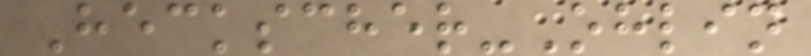Heckscher-Ohlin
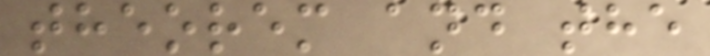theorem and the
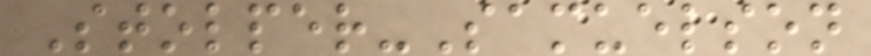Stolper-Samuelson
